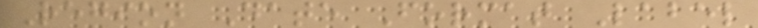Region Date Format Label
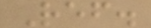Ref.
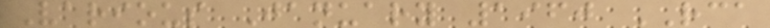Various January 1960 RCA
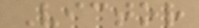Victor
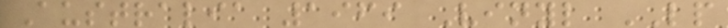Australia 1969 Vinyl LP
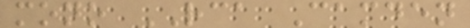mono RCA Camden
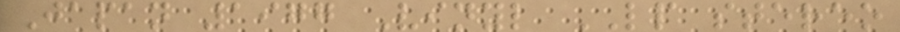Japan 1977 Vinyl LP stereo
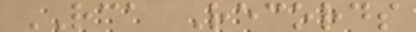RCA Records
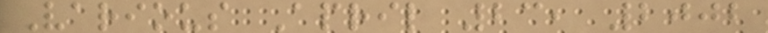Various April 23, 2002
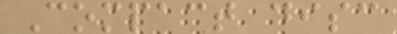Compact disc
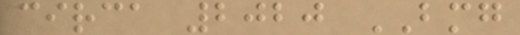circa 2020 BMG
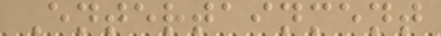Entertainment
